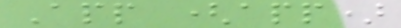App (app)
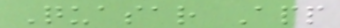Quasar App
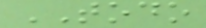TODO
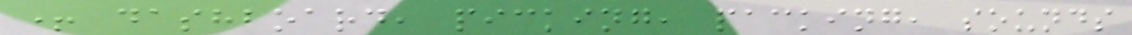+ dashboard, picking, packing, sounds
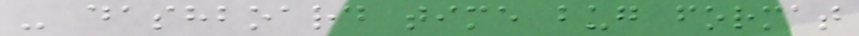- dashboard time bug format
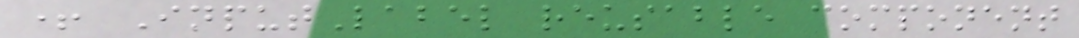+ InputLabel reusable component
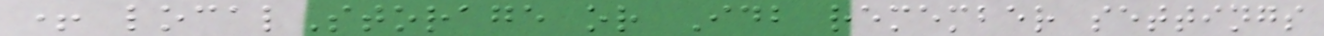+ localStorage or Idb remember settings
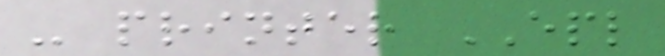- printer EPL
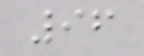96
